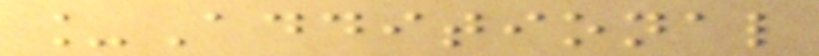_Additional
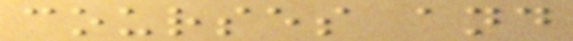courses and
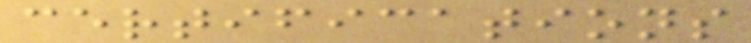certifications
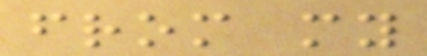from my
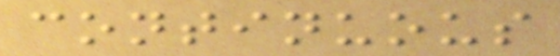continuous
